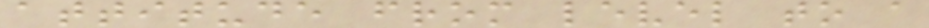attitude from level to a
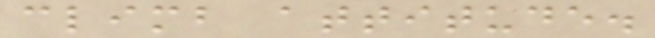climb attitude.
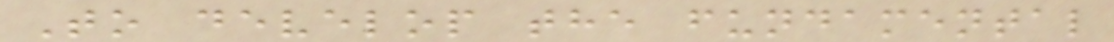To develop the fundamental
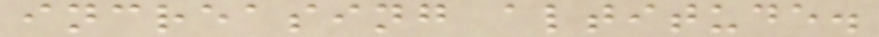increasing altitude.
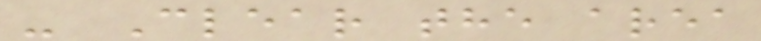- Clear the area
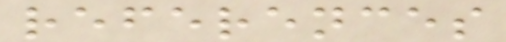references
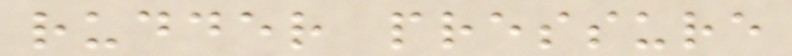rudder pressure
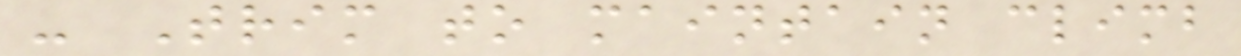- Trim to maintain climb
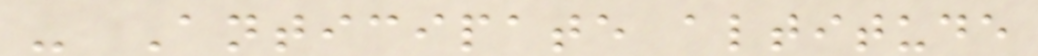- Anticipate altitude
